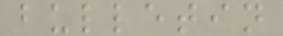bulletin
